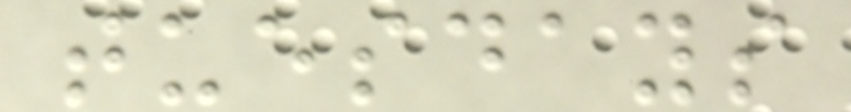tuesdays
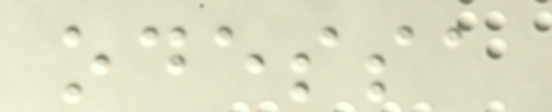odessa
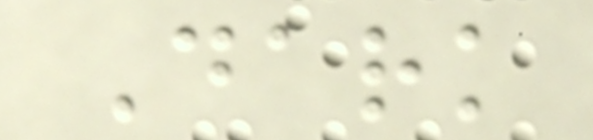Dark
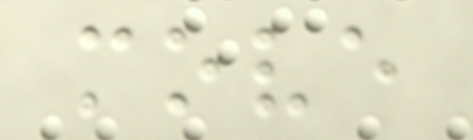move
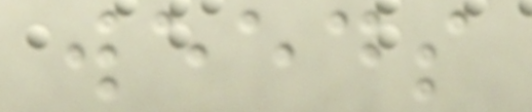weeds
